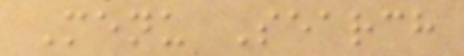Menu Search
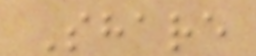Share
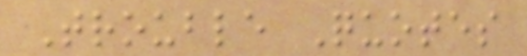Trouble Quotes
